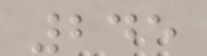245
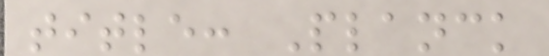title: Planck
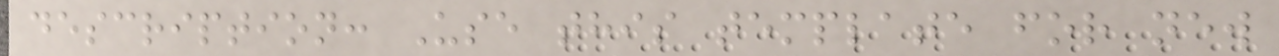description: Use this template for new
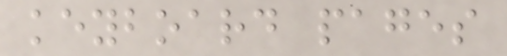keyboard pages
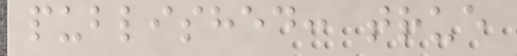published: true
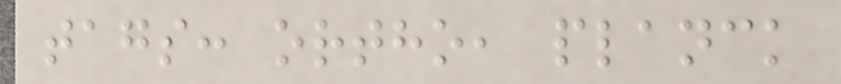tags: ortho, planck
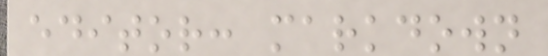editor: markdown
